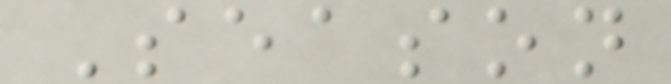Season
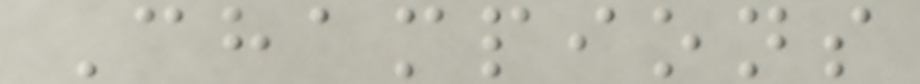Champions
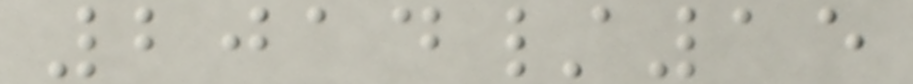2014/15
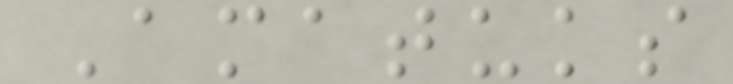Amatuks
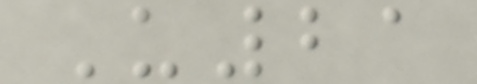U21
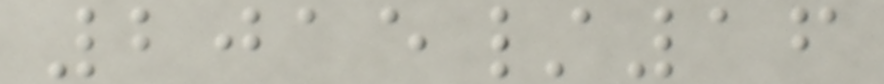2015/16
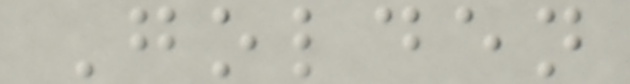Golden
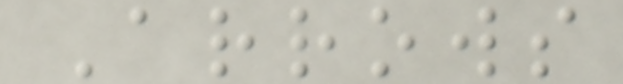Arrows
